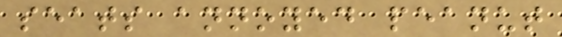seats annoyed peanut
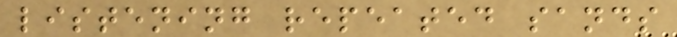listening repeated sands
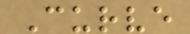Curve
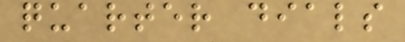quarter dials
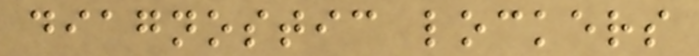diagnostic lockers
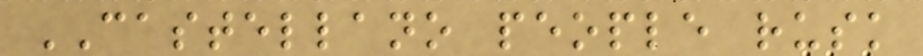CASTELLANO people rusk
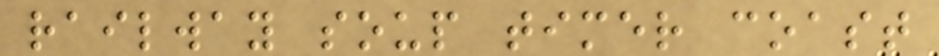railway soup timer coast
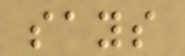says
